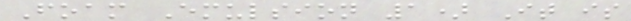Foam Emulsion 1) It is
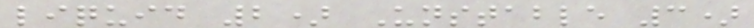liquid 2) Unstable 3)
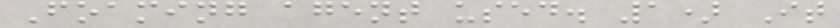Foaming agent used. 1) It
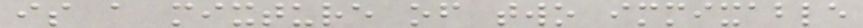is a mixture of two immixable
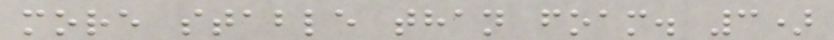more stable than foam. 3)
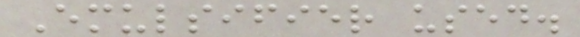Emulsifier used.
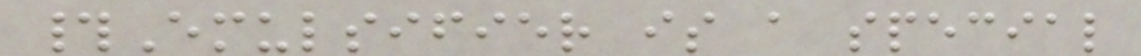#Emulsifier is a special
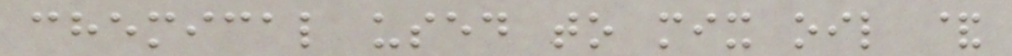chemical used to mix oil &
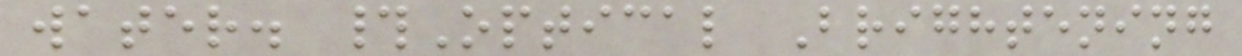water. #Optical Brightening
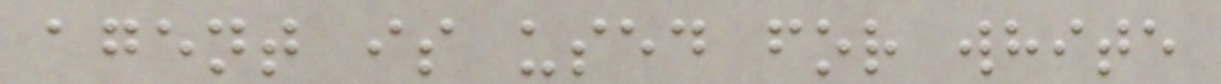agent is used for white
